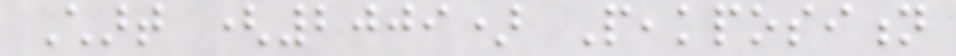Chart (2009) Peakposition
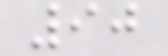90
